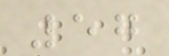57
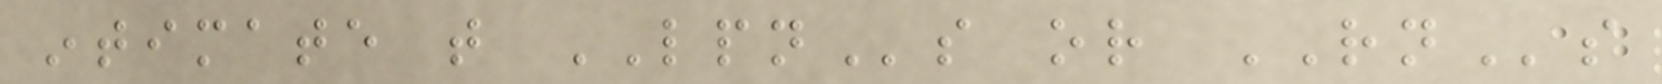intimate that LPNs or RNs
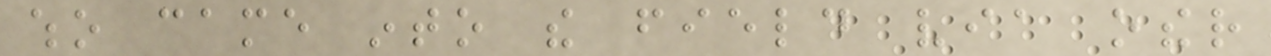who came into the field via other
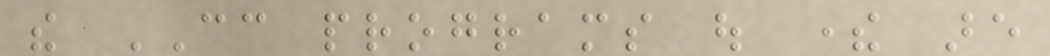the CC programs out there are
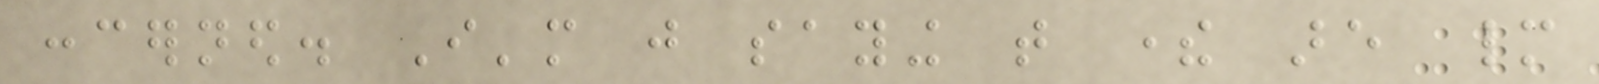concerned. I'm just saying that there are many
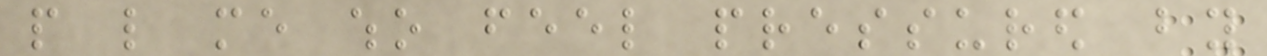people like me who feel pressured by
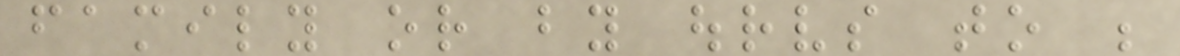family or by ourselves to be
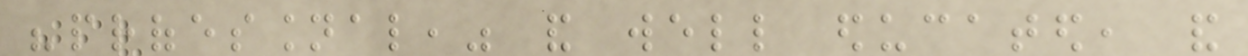"professional," and well educated, and
